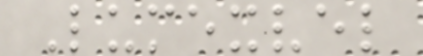Lumexvel
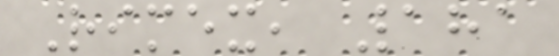Rimex, 181
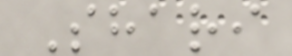Shari
